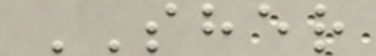SHER
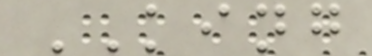KING
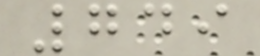749
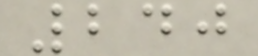240
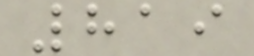819
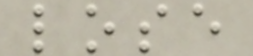lose
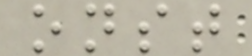onst
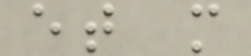et m
